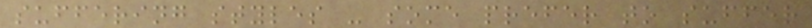suffering styles - some prefer to suffer
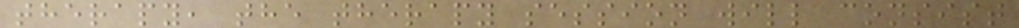therapy, the therapy session will consist
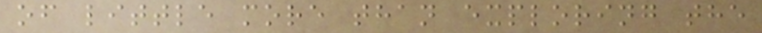of little more than exploring the
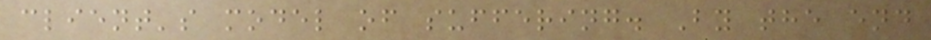client's model of suffering. By the end
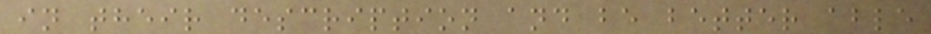in their description and be better able
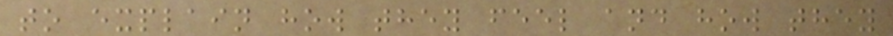to explain how they feel and how they
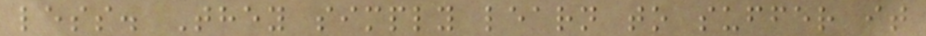less. They simply learn to suffer it
